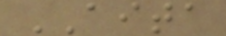AITA
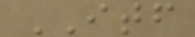ITF
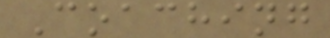Coaching
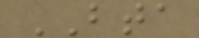BTA
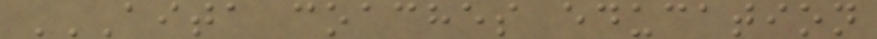AITA COACHES EDUCATION
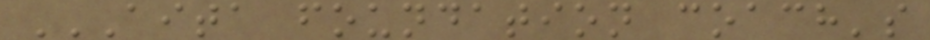AITA FOUNDATION COACH'S
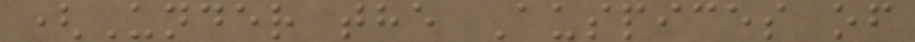(Under the Auspices of
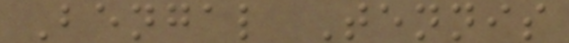Bengal Tennis
